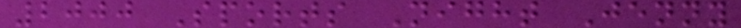2000 Sports Night Jenny
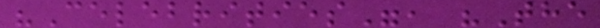"Celebrities", "The
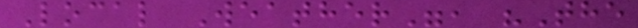Local Weather", "The
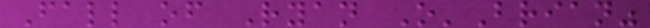Fall of Ryan O'Brian"
